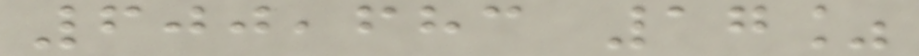600,683 17%
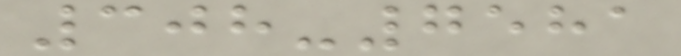308-7581
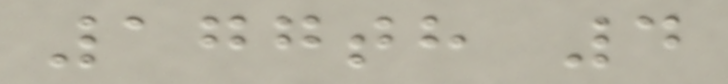177th 4
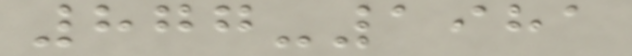877-1981
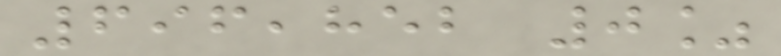696,852 0%
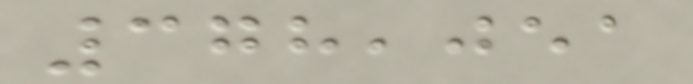378,051
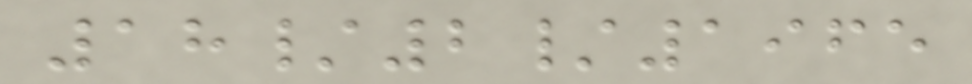18/2/1965
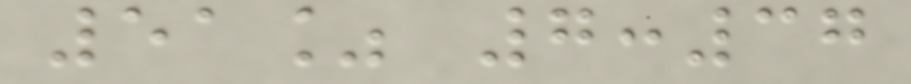51% 7:37
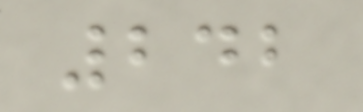242
